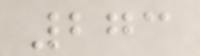273
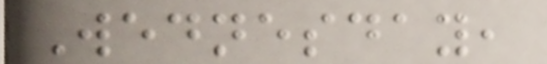Wednesday,
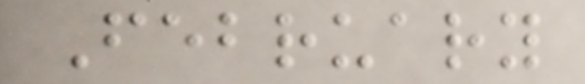February
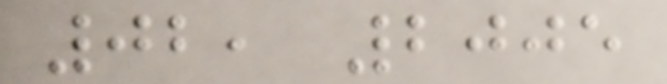02, 2005
